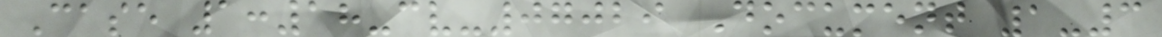Case 1:18-cv-07029 Document 1-3
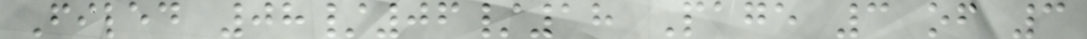Filed 08/06/18 Page 3 of 3
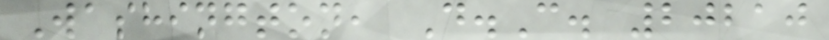Washington, D.C. 20210
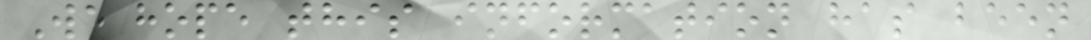We hope this information has been
